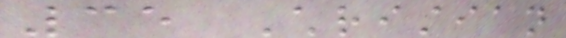35 Christian
